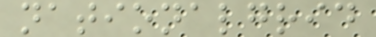nationalgrid
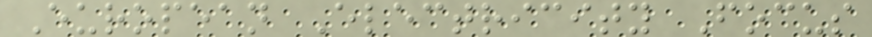European Electricity Focus
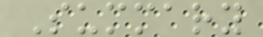Summary
